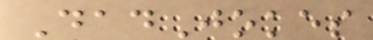DadJokes
